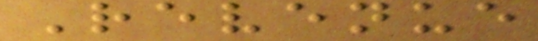Revenue
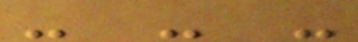- - -
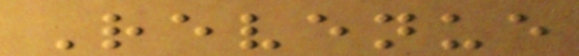Revenue
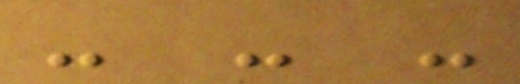- - -
